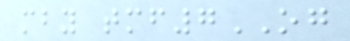mby tmf7OG
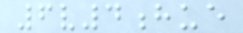6v4hue
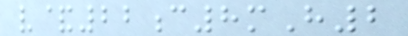v&22c8mH2
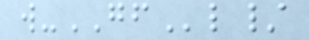w-GFl/
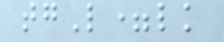tgL=lk
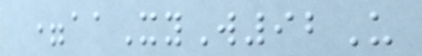=aaXyW92U
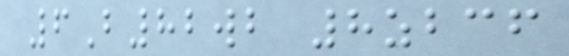6B82wb 8zbcf
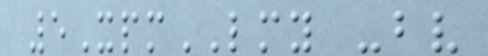5XpmLMY -bv
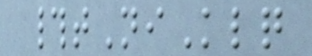#tNiKlq
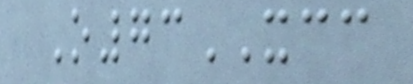O73XCC
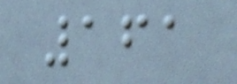161
